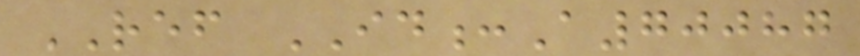REF ID:A70087
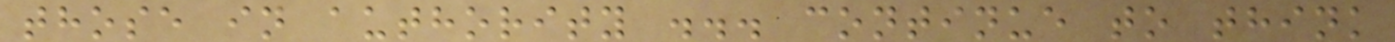those in authority ... continue to think
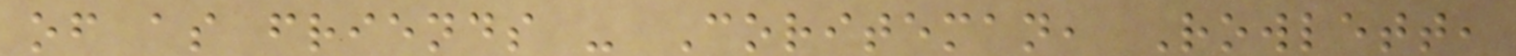of as friends - Coriteman, Rowlett,
